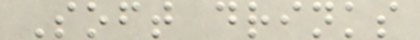Soft drinks
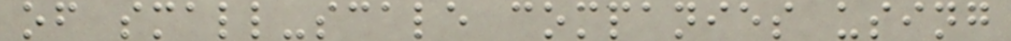of small-scale companies using
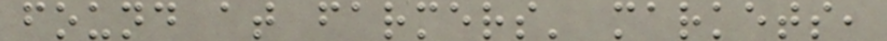found at farmers' markets,
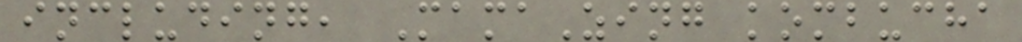including, MamaZing kombucha
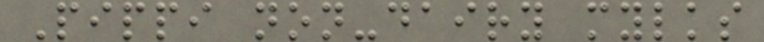Pippi non-dairy mylks
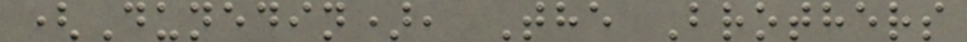(Dunedin), The Brothers
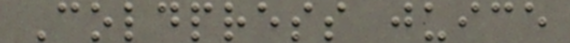Coldpress juice
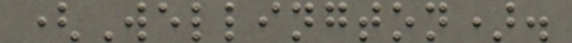(Wellington).
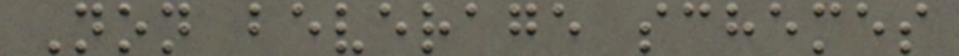Non beverage schemes
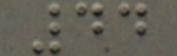44
